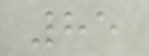85
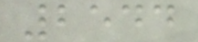2544
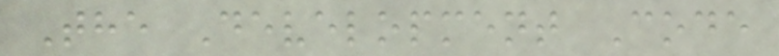The Development Code
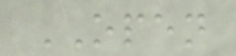OPEN
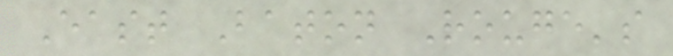East Baton Rouge's
